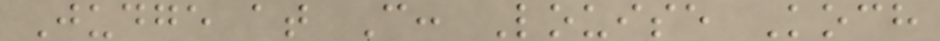Judge at C: Louise Koch
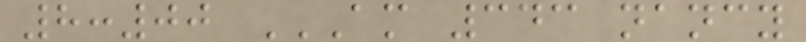8:00 AM 343 NANCY
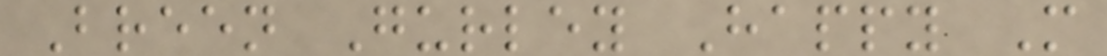Breen Gurley Happy M
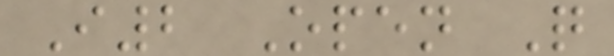I2 Open Q
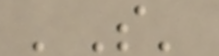'S'
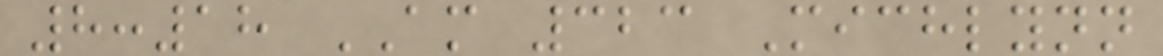8:18 AM 323 Michlynn
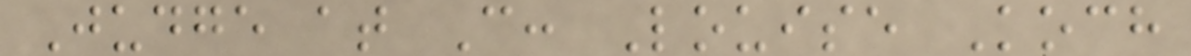Judge at C: Louise Koch
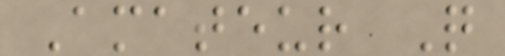Amateur Q
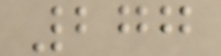277
